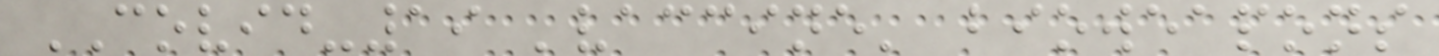COVID-19 'vaccine' bioweapons
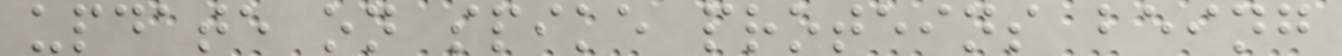update on spike proteins being
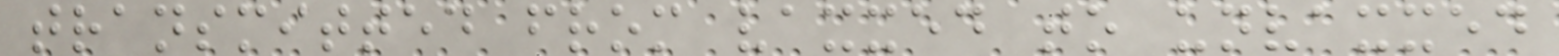transmitted from vaxxed to unvaxxed
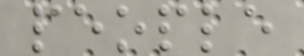people
